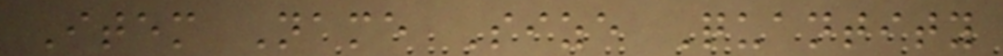Item Name Size Quantity
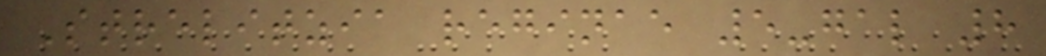Strelitzia reginae 5-gal 8
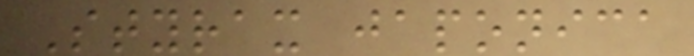Styrax japonica
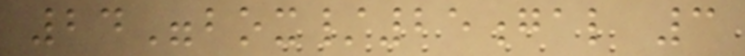24"box/25gal 3
